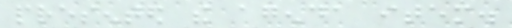presented the agenda item.
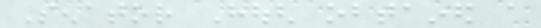Senator Hough obtained a
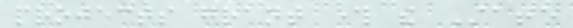projects grant through the State
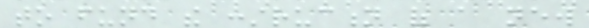to fund the construction of a new
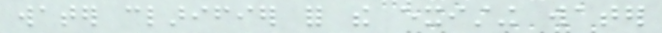water clarifier for the existing water
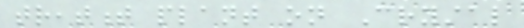treatment plant on Crystal
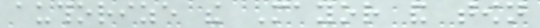authorize the Mayor and town
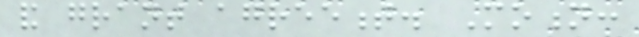and grant agreement. Motion:
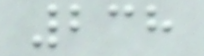238
